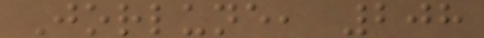Jorlune, 208
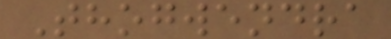Thogwendra
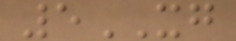5XG
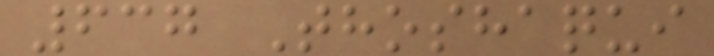637 Thoshaqui
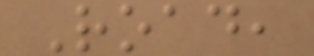Road,
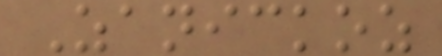Zanickoz
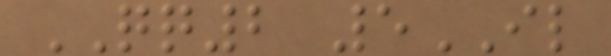QQ2 5IL
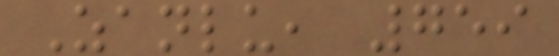Zanlu, 759
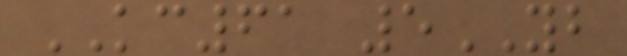KC61 5YB
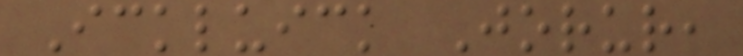Ickluick Jorur,
